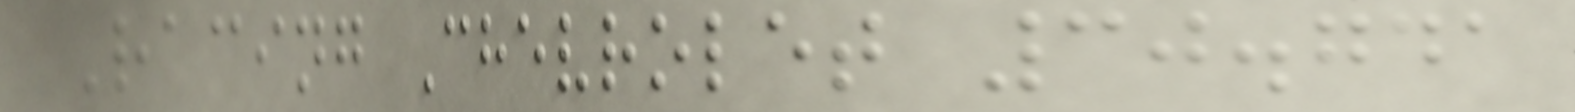Racing Chevrolet 30.741
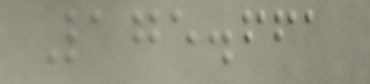175.661
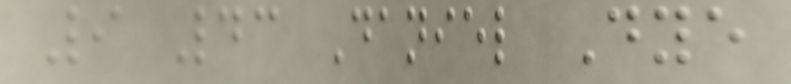9 43 Daniel Dye
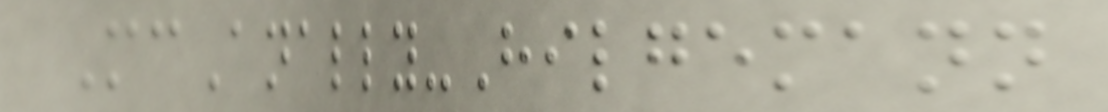McAnally-Hilgemann
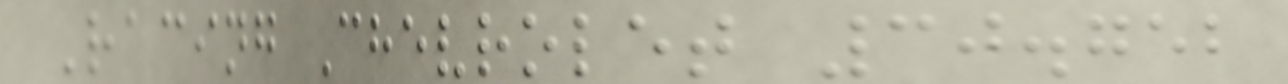Racing Chevrolet 30.752
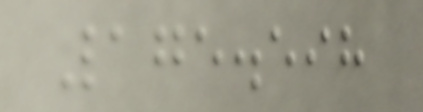175.598
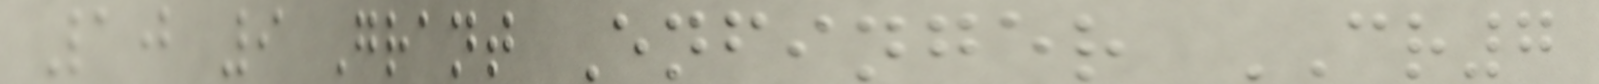10 9 Grant Enfinger CR7
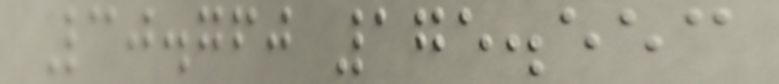30.760 175.553
